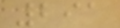291
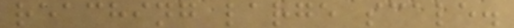reaching large scale.
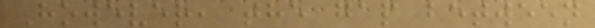However, the gap between
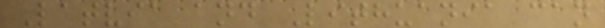Latvia and Lithuania can
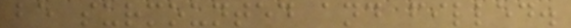be surmounted and filled.
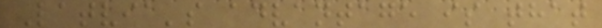Latvia's advantage is that
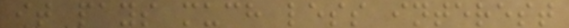it pays much less interest
